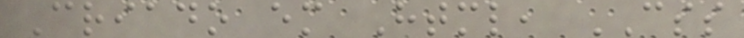Criado em Html, CSS
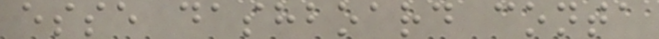esse dashboard conta
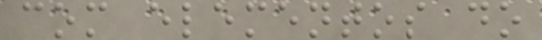com elementos do
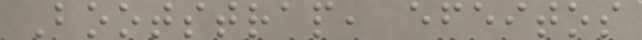Bootstrap, efeitos
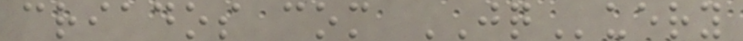criados com JQuery
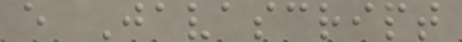e Javascript
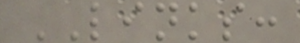LINKS:
